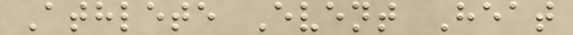Athlete Event Heat
